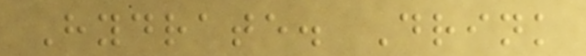Hydrate. Drink
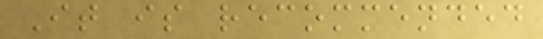It is recommended
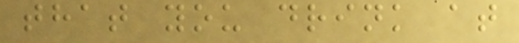that you drink at
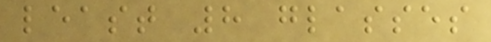least 8 glasses
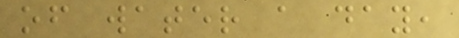of water a day,
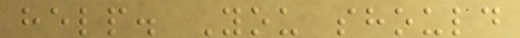help. You should
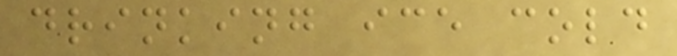drinking ice cold
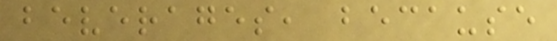beverages, because
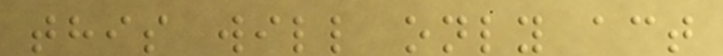this will only act
